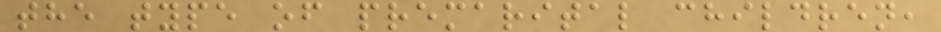the type of premarital children,
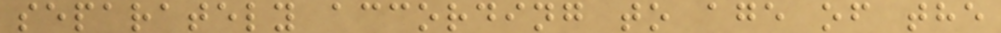separately according to age of the
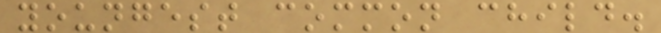youngest common child.
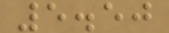5.50
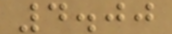4.00
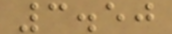3.50
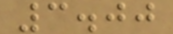3.00
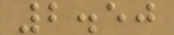2.50
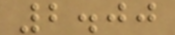2.00
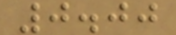0.00
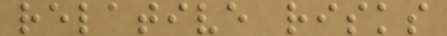relative risks
